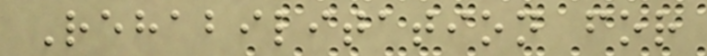Rehabilitation for
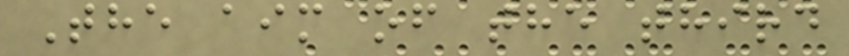The aim of the third
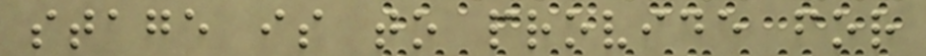stage is to provide for
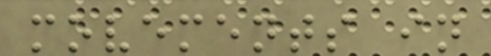movements in
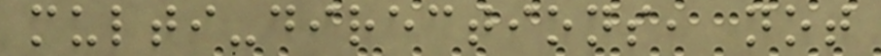multi-directions, not
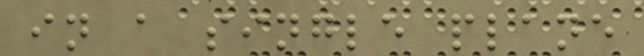in a single plane
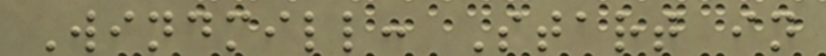Windmill: Start in
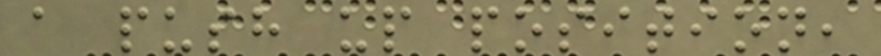a push up position,
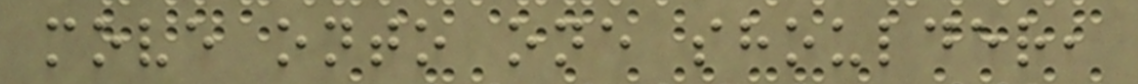move onto one shoulder,
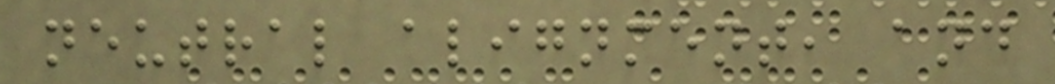neutral alignment, and
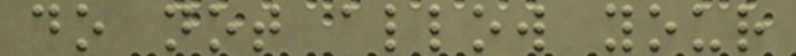do not allow your
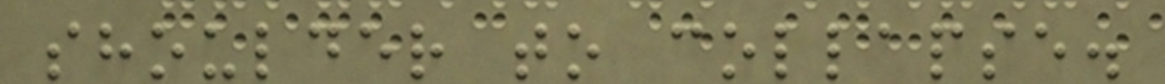shoulder to collapse.
